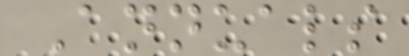Annuals
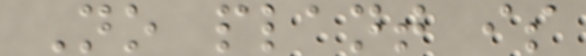No plant is
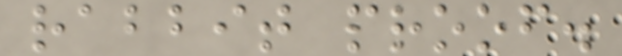rabbit proof.
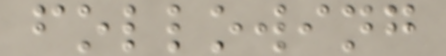following
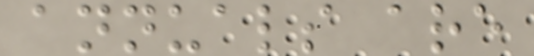annuals are
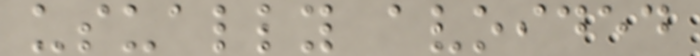usually avoided
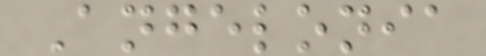Angelonia
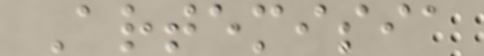Artemisia
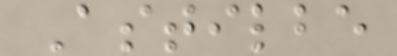Astilbe
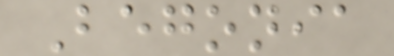Begonia
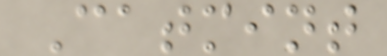Catmint
